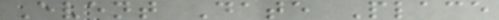Event Date Place
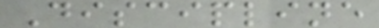Discipline
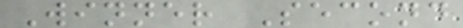Winner Second
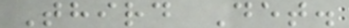Third Det.
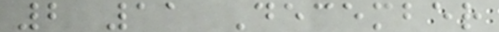2 11 December
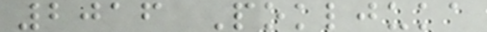2016 Pokljuka
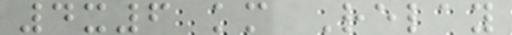4x6 km Relay
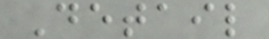Detail
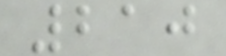210
